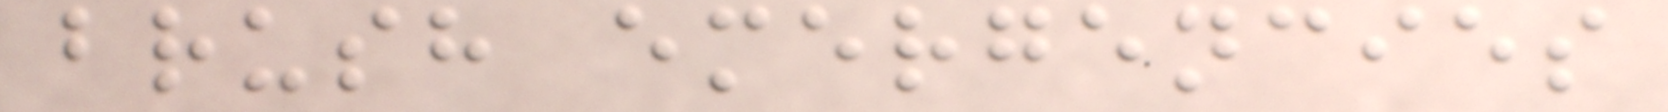brush emergencies
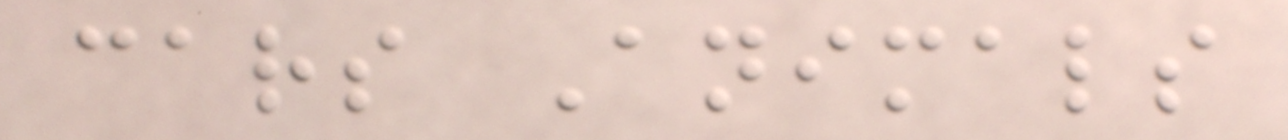cars Animals
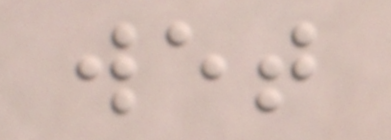wet
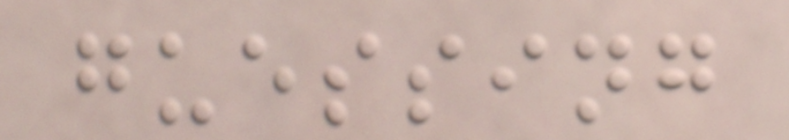guessing
